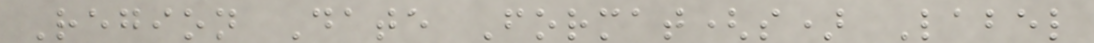Region Date Format(s) Label
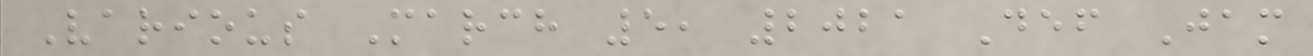Various March 5, 2021 Def Jam
